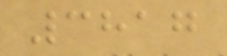3817
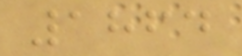1864
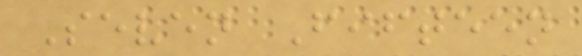Seven Fifteen
